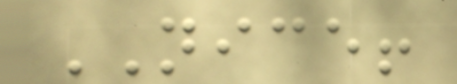NICE!
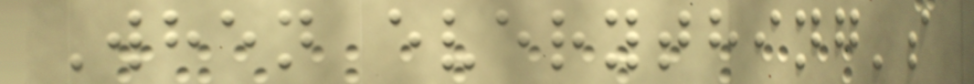When everything's
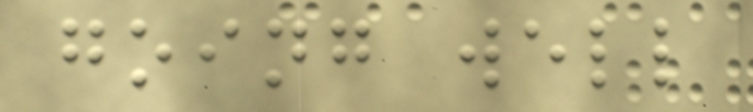going well
